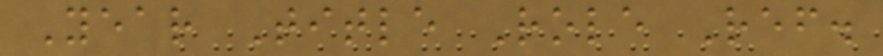Year Title Role Ref.
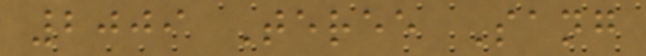2009 Teree Sang
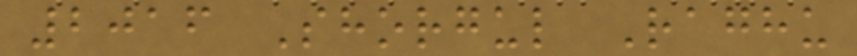2016 Shorgul Raghu
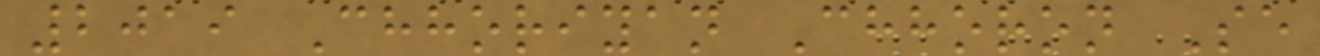2019 Chhoriyan Chhoron Se
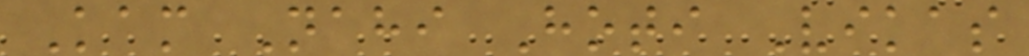Kam Nahi Hoti Vikas
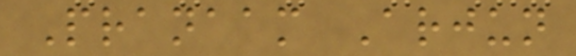Pranaam Arjun
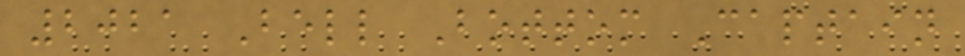2021 Bell Bottom Captain
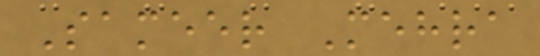Sameer Mehra
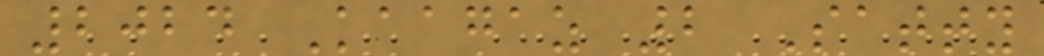2024 Kaagaz 2 Satty
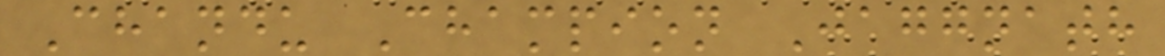Chandu Champion Jaggnath
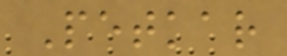Petkar
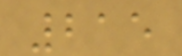215
